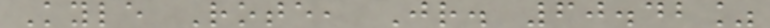Kyle Rote, Jr. 60.42%
